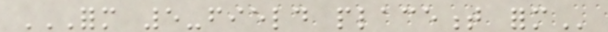FORM 5-FIELD PLACEMENT FORM
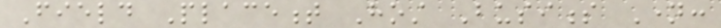Field Placement Host Business Name:
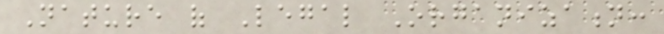Nature of Legal Organization:
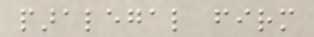paralegal firm
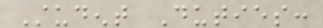Student Duties:
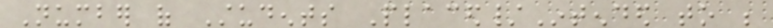Number of Students Placed/Intended to be
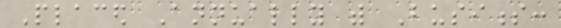Placed Annually with Business:
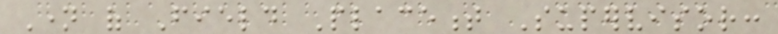Name of Field Placement Supervisor:
